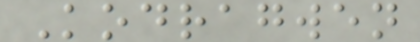Kodragwen
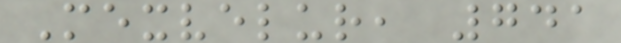Mexvelur, 741
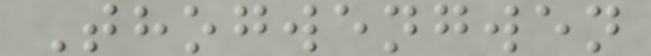Thogwengwen
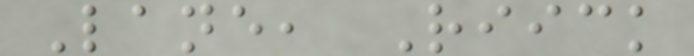Lane, Riick
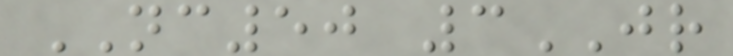NC50 3JR
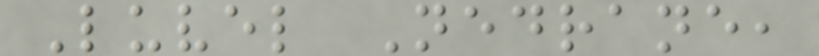Luvel Nedrane,
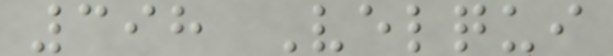398 Velqui
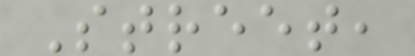Street,
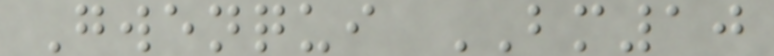Gwenqui BM10
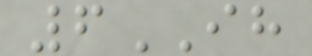6IH
